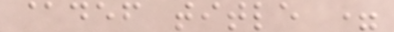@def title =
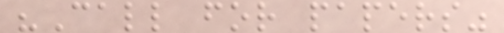"Call for papers"
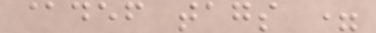@def tags =
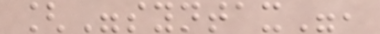["syntax",
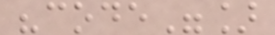"code"]
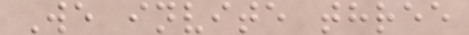We invite three
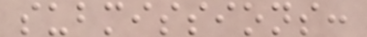submissions:
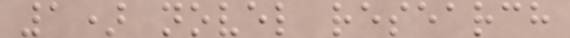1) novel research
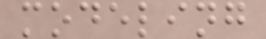modeling
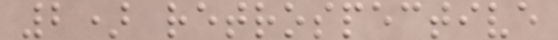2) retrospective
